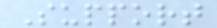Support
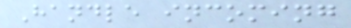Handle incoming
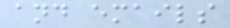and emails
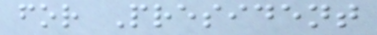for President
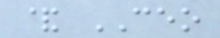& CEO
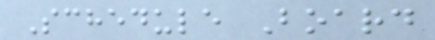Schedule Board
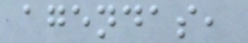agendas,
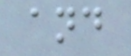and
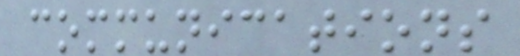communications
